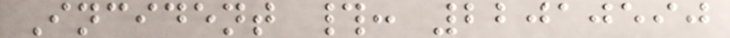Incident #: 22010590
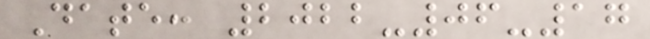Date: 2022-06-17
